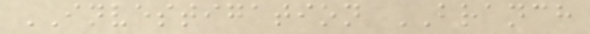INVESTIGATION BRANCH
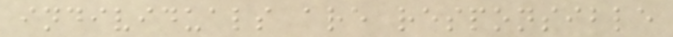individuals are responsible
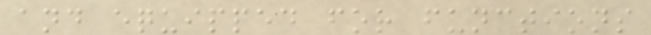and equipped for functions
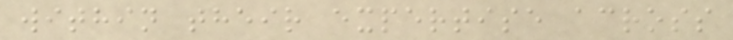within their expertise across
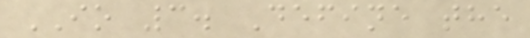IO 3. Define the
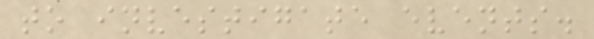to investigate events.
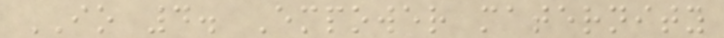IO 4. Empower maternity
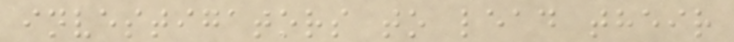investigators to lead their
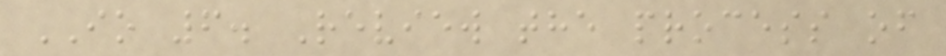IO 6. Review the process of
